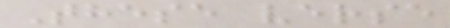These verse
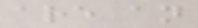are an
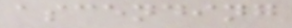ascending
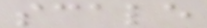scale
